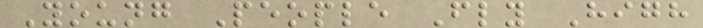Young People Fly High
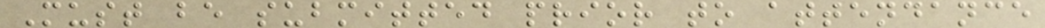Must be submitted prior to attendance
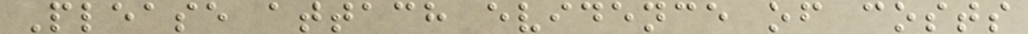Please attach evidence of costs
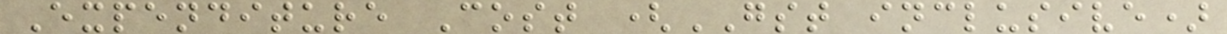Expenditure Cost (GST inclusive)
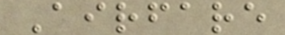Airfare
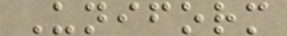Uniform
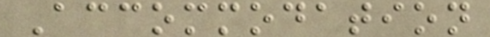Accommodation
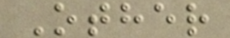Other
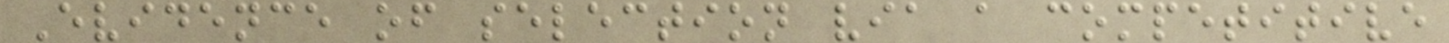Evidence of selection via a competitive
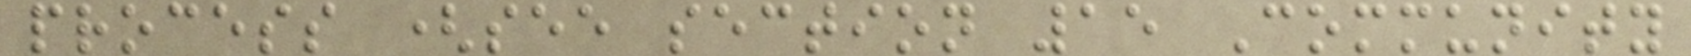process (see section 15 Community
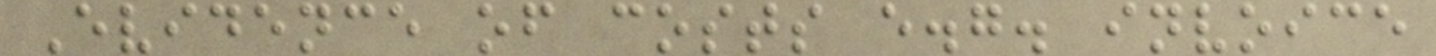Evidence of costs e.g. invoice
